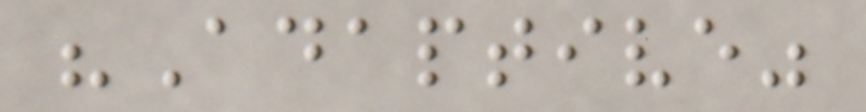"Adaptive"
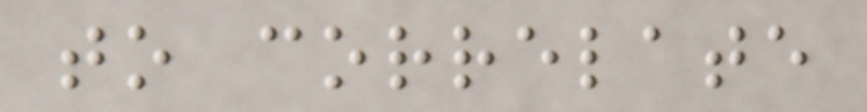to correlate
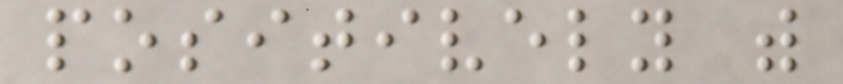positively with
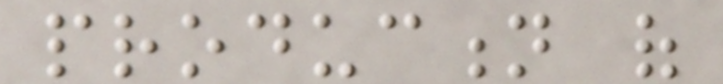production of
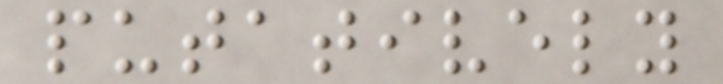putatively
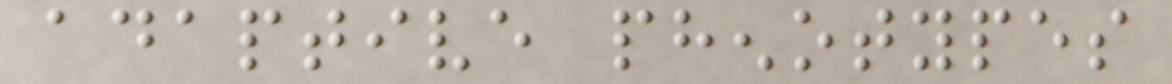adaptive phenotypes
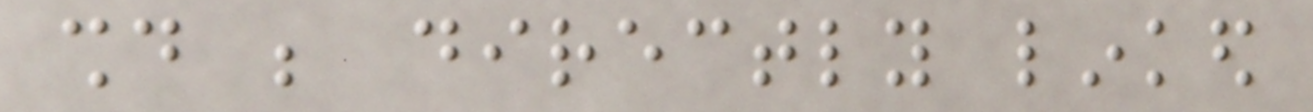should be directly linked
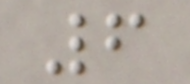6
